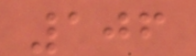106
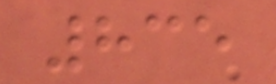835
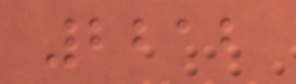2212
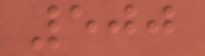500
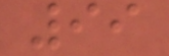99
